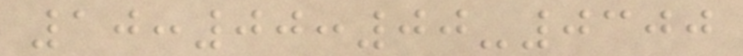10:00:00-0300
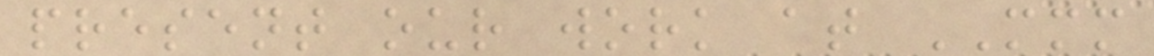present our work at MMM
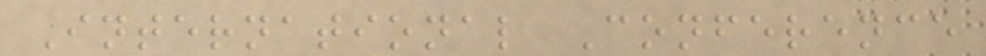International Conference
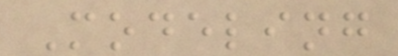Modeling
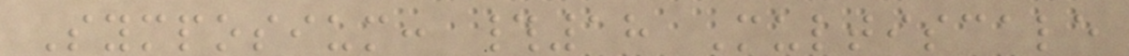Symposium: #18 Multiscale
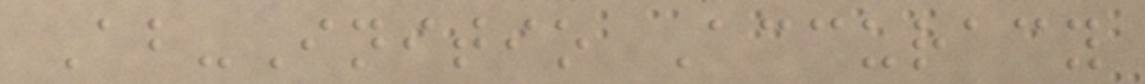Ab-Initio Accuracy
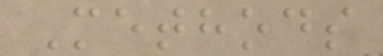Methods
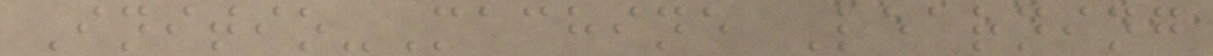Initio-Machine Learning
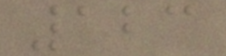123
